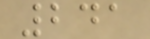241
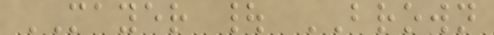MAYER | BROWN
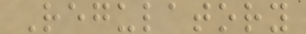Regulatory
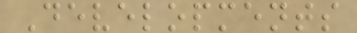Developments
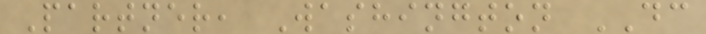Partner, Washington DC
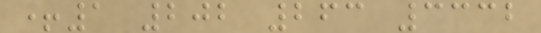+1 202 263 3332
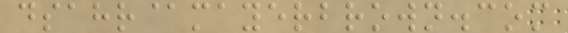dsahr@mayerbrown.com
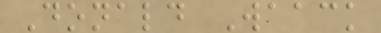Donald Waack
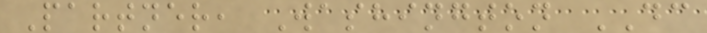Partner, Washington DC
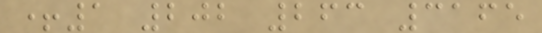+1 202 263 3165
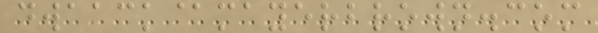dwaack@mayerbrown.com
